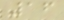16
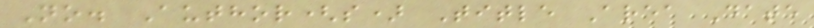No. Author(s) Title Area Date
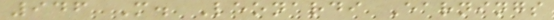946 M. Leonardi Earnings
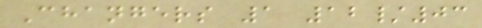Changers 1 12/03
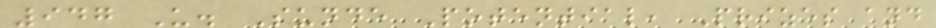947 U. Sunde Potential, Prizes and
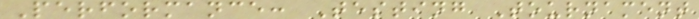Performance: Testing Tournament
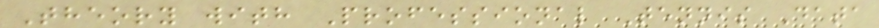Theory with Professional Tennis Data
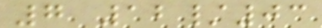7 12/03
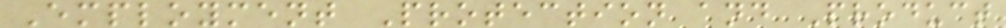Employment Protection and Product
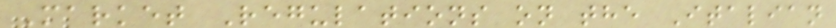Market Regulations on the Italian
